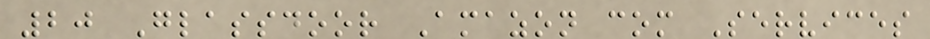20 Glassdoor Amazon com Services
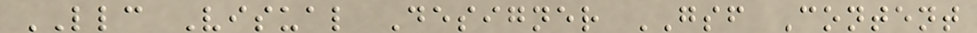LLC Visual Designer GSF Content
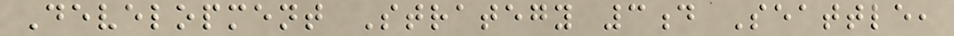Development Strategy 3d Seattle,
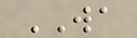WA
